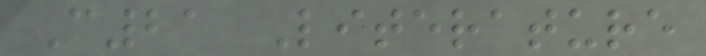C21 Literature
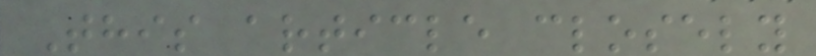This article closely
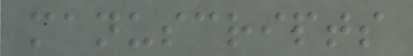manuscripts
